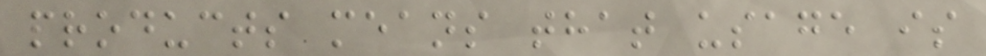products means that usage is
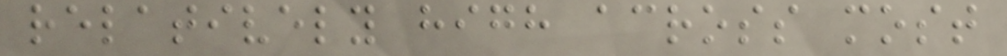relatively high across most
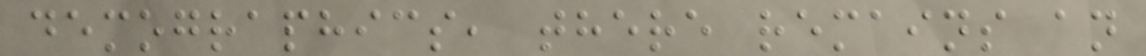demographics, there remains an
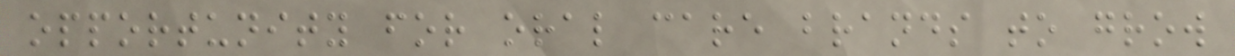opportunity for oral care brands to grow
